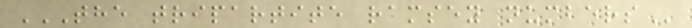THE TRIPARTITE RAMSEY NUMBERS
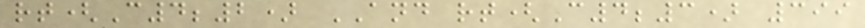rt(C4;2) AND rt(C4;3) 399
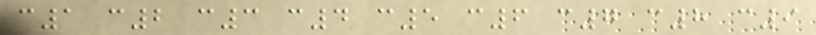c1 c2 c3 c4 c5 c6 c7 c8 c9
